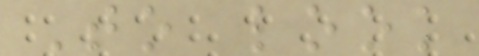To look
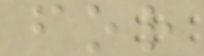for
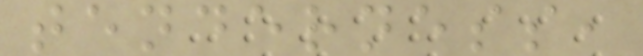tenderness,
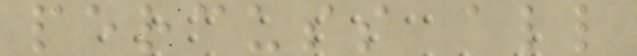percuss all
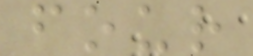four
